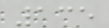135
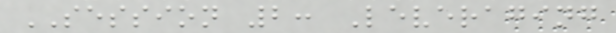SESSION 2: Leveraging
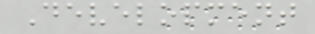Development
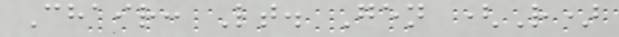Chair: Lt. Gen (R)
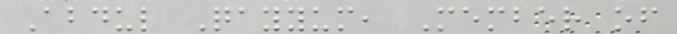Abdul Qayyum, Member of
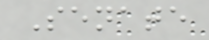Senate
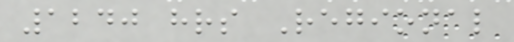1240 hrs Regional
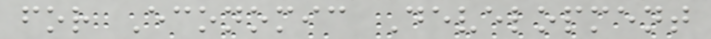for Economic Development
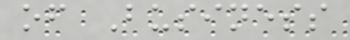of Business
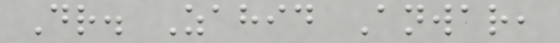Dr. Zahid Anwar,
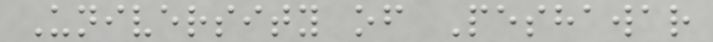University of Peshawar
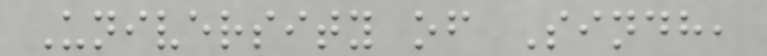University of Sindh,
